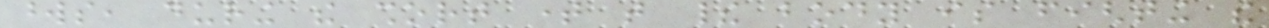words, during the short time that their body is fighting the
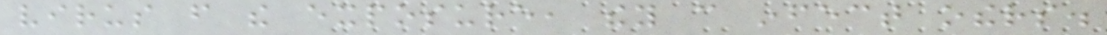virus from the exposure, they can infect others.
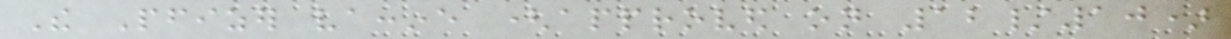The Pfizer vaccine (approved on 12/10)
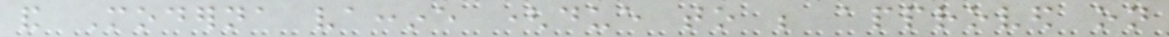and Moderna vaccine (due to be approved on
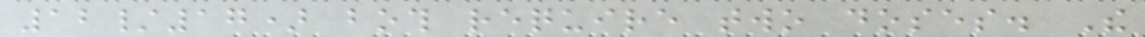12/17) both require two doses. The
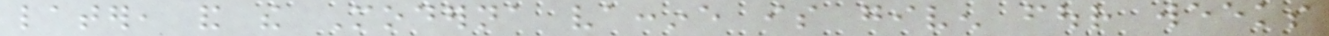later, and the Moderna vaccine is given four weeks
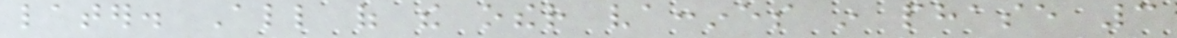later. All of the other vaccines in phase 3
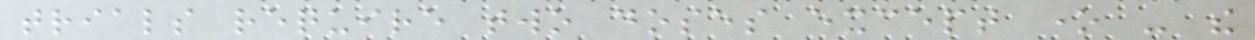trials require two doses except one - the
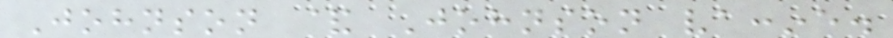Johnson & Johnson vaccine.
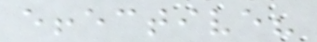effective?
